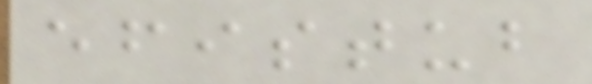efistub
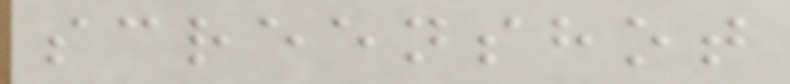screenshot
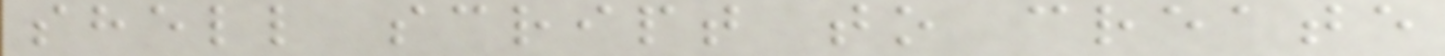shell script to create
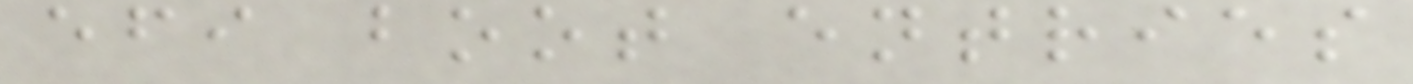efi boot entries
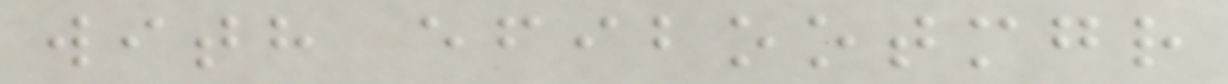with efibootmgr
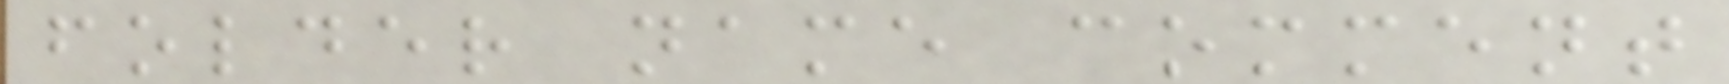folder name comment
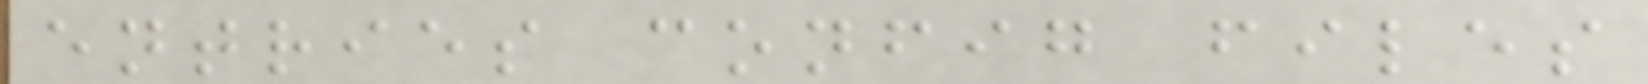entries config files
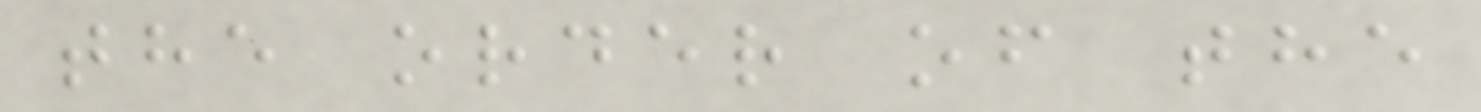the order of the
